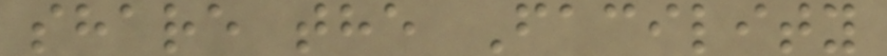share the Facility
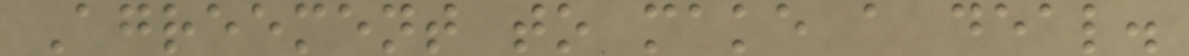Agreement to make a deal.
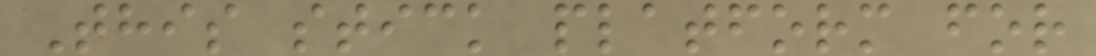This stick platform for
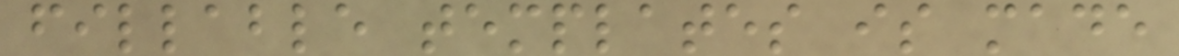fillable templates is made
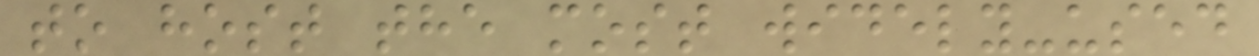to host the most widely-used
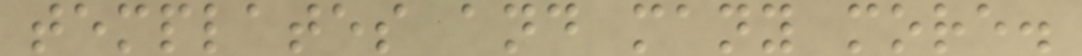templates and many more.
